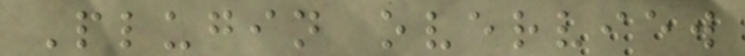Plugin overview
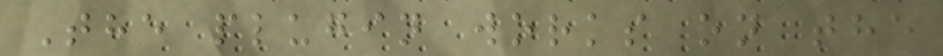The plugin works on the
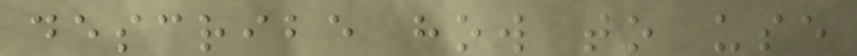describe how to use
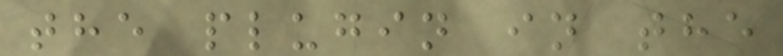the plugin in the
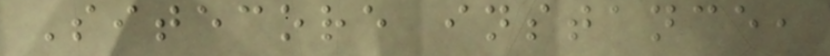Sitecore instance,
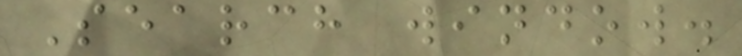Search window.
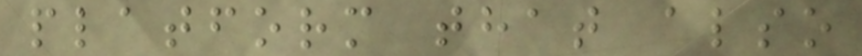platform that also
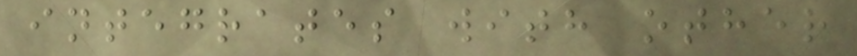integrates with other
